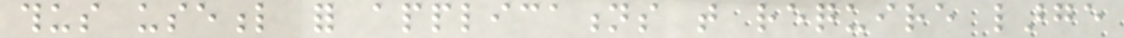thus useful for applications that require large
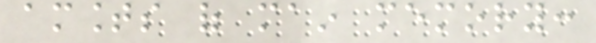amounts of main memory:
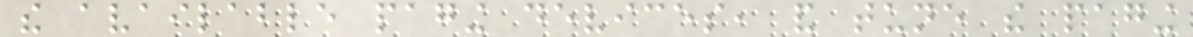the available paging devices, and tune the paging
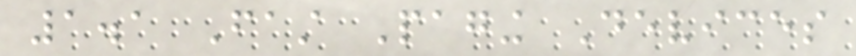1.1 Fast Paging Devices
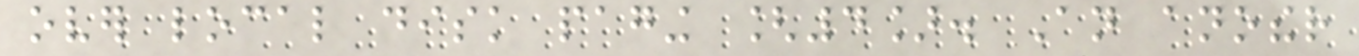over local disk paging [4]. An another
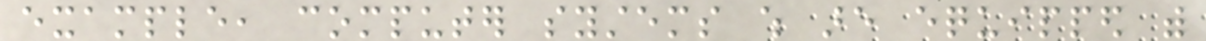example, computer systems which are equipped with
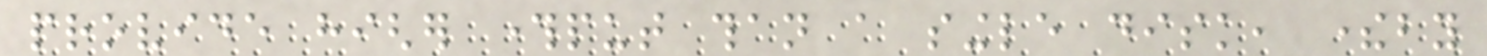provide higher throughput than a single disk, thereby
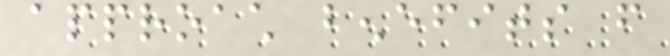approach benefits from
